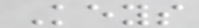Keys
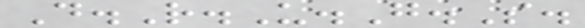D.R.U.G.S.
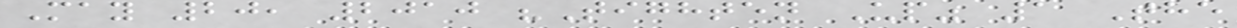May 20, 2010 "Tighten Up" 1 The
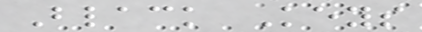Black Keys
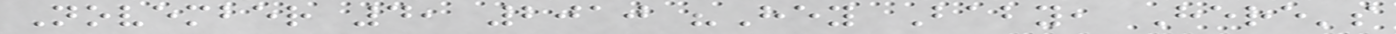November 4, 2010 "Hey Baby, Here's
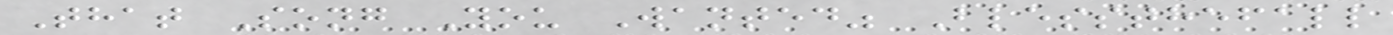That Song You Wanted" Blessthefall
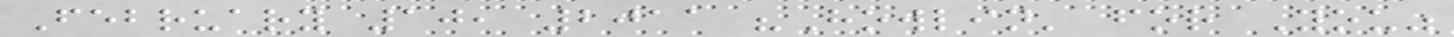February 10, 2011 "Howlin' for You"
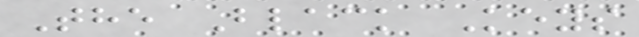The Black Keys
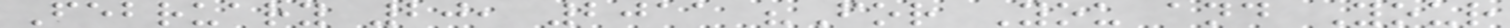February 20, 2011 "For You and Your
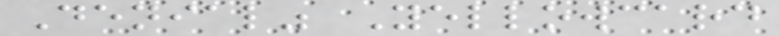Denial" Yellowcard
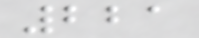221
